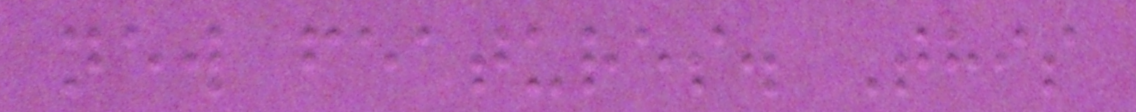new features. This
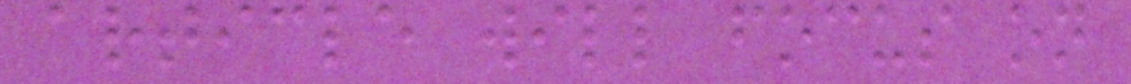article will focus on
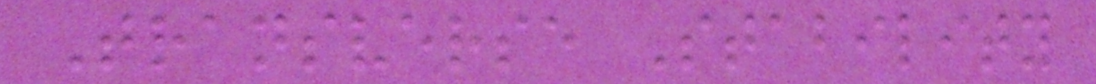Transverse Stability
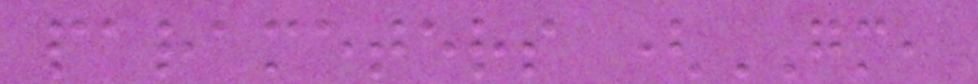parameters (GM,
